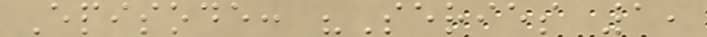Episode: "Series 1,
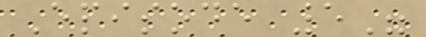Episode 5"
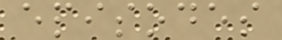episodes
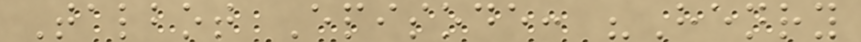Talbot Episode: "Henry
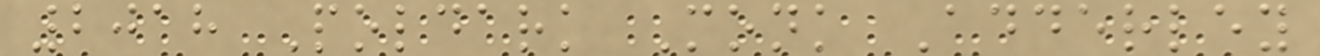2018 Poldark Monk Adderley
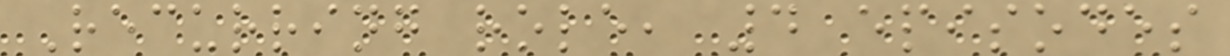Recurring role, 4 episodes
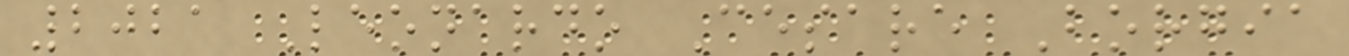2021 Leonardo Cesare Borgia
